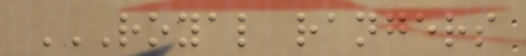ROYAL RANGERS
